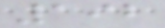192
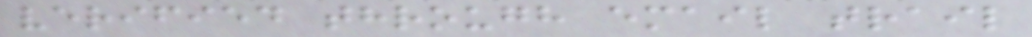verified through email trail
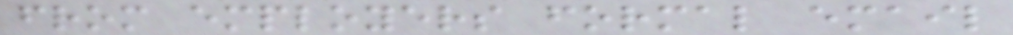from employers formal email
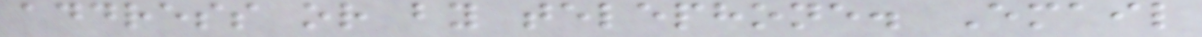address or by telephone. Email
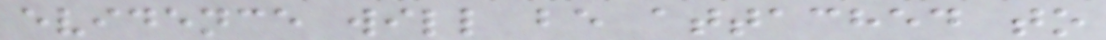evidence will be attached to
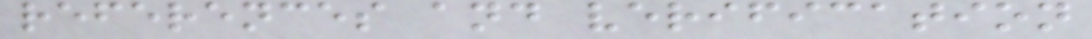references and verification
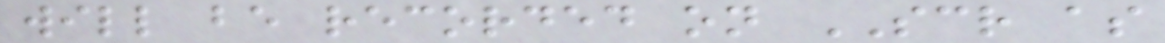will be recorded on SCR as
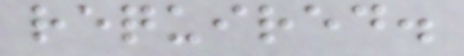required.
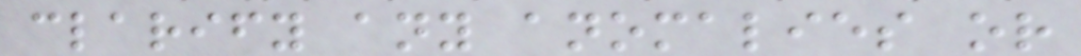clarify any anomalies or
